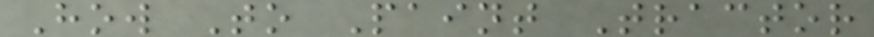How To Paint Tractor
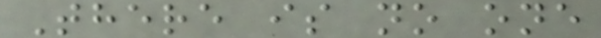There is no one
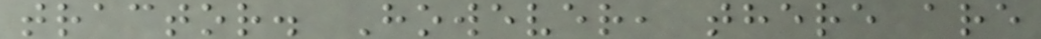tractor. However, there are
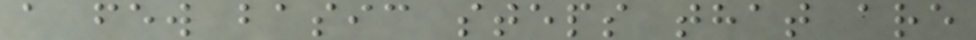a few basic steps that are
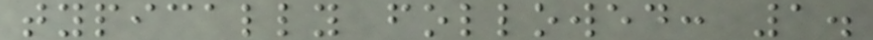typically followed: 1.
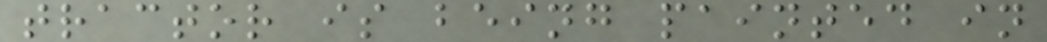tractor is being painted in
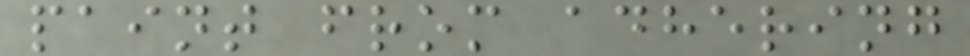paint from adhering
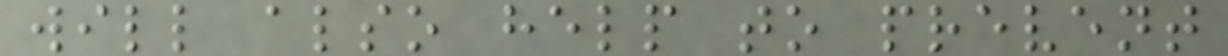will also help to prevent
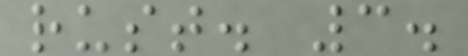rust. 3.
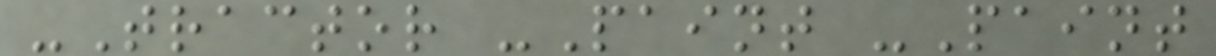-Tractor -Paint -Paint
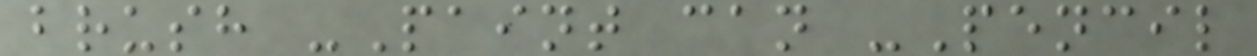brush -Paint can -Pencil
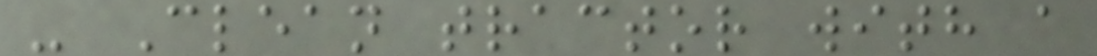- Clean tractor with a
